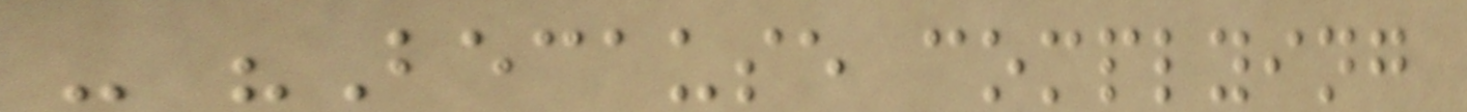- "Because complying
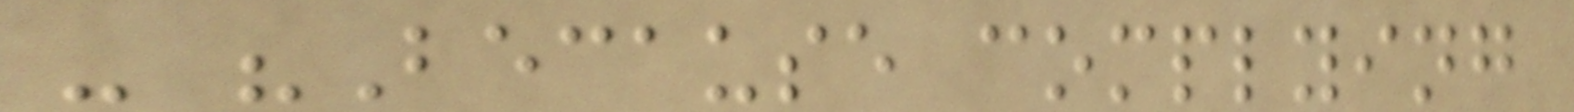- "Because complying
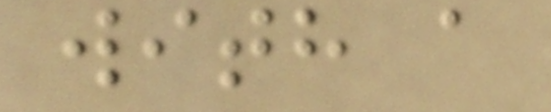with a
